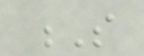S
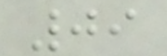09
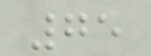75
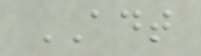ADT
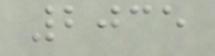2035
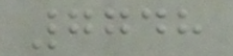7748
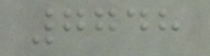7748
